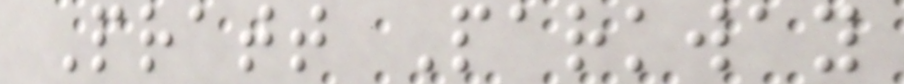Pratt Parkway
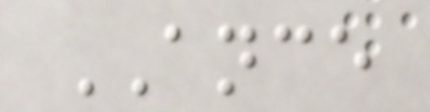ANCE
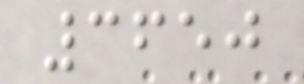3650
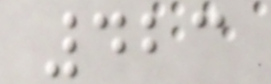423
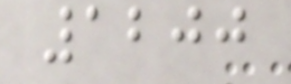1200
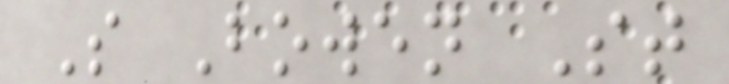S Bowen St
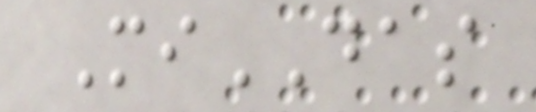MiDAS
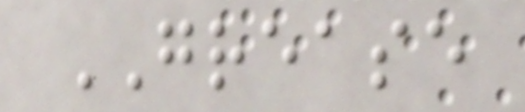GREASE
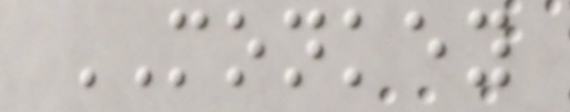MONKEY
